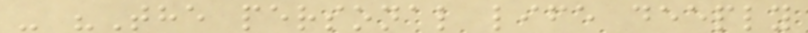- "The personal life deeply
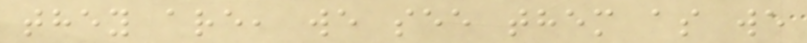they are, we see them as we
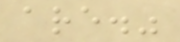are."
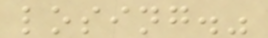losing."
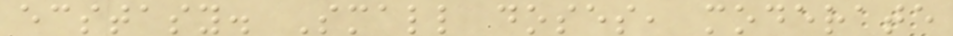ecstasy. Small doses, moderate
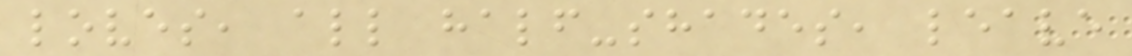loves, all half-shades, leave
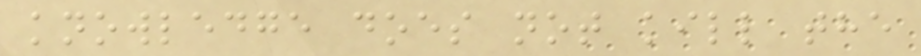knowledge does not kill the
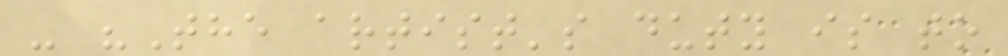- "The artist's duty is to
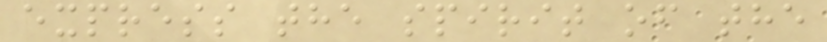express the spirit of the
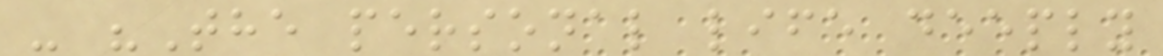- "The personal life deeply
